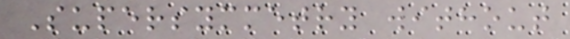Supersymmetry without
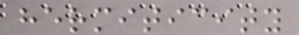hermiticity
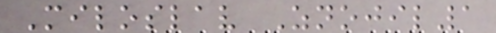Miloslav Znojil1
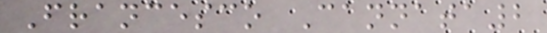Francesco Cannata2
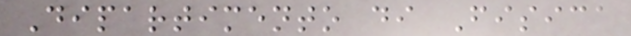Dipartimento di Fisica
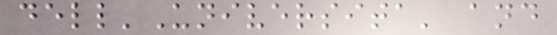dell'Universita' and
